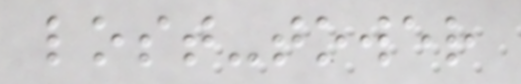lost-tower
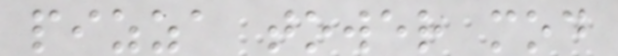pizza tower mod
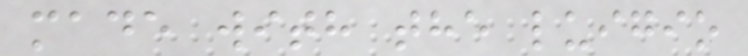made with the luigio
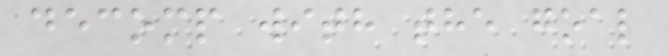decomp with the goal
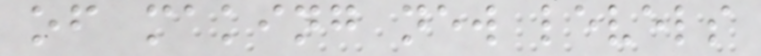of making new levels
